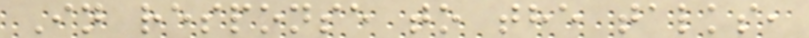In response to the talks,
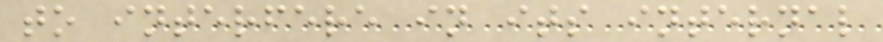to interfere in its internal
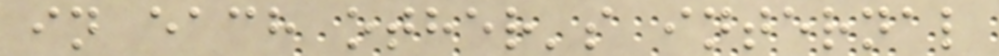in each other's internal
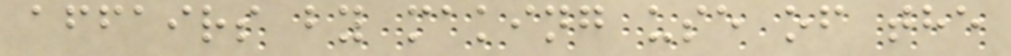affairs by making use of the
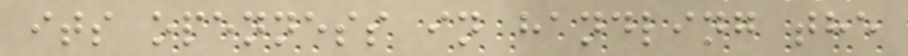its openness in handling the
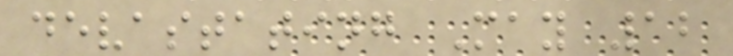devastating May 12
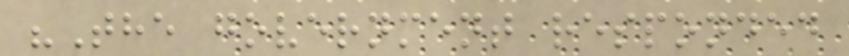"The government responded
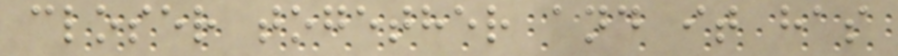closer together and it has
